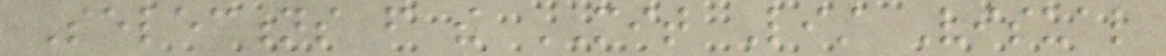Selections from the MIT List Visual
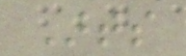Arts
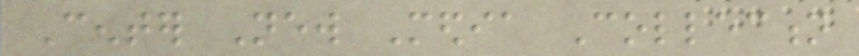Center New Media Collection
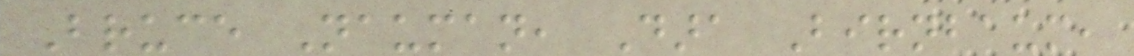Bruce Nauman, Dara Birnbaum,
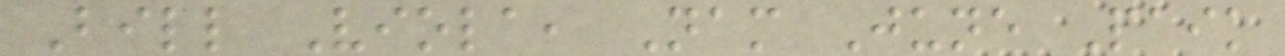Bill Viola, Nam June Paik
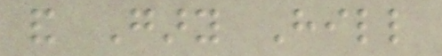and Gary Hill
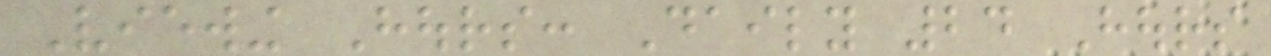Viewing Hours: Daily 24 Hours
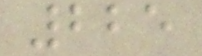225
